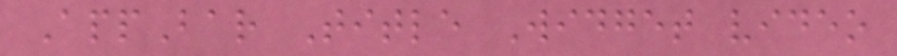AppBar Title Widget video
